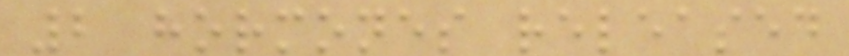2 hormones released
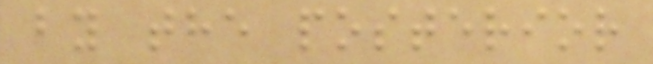by the posterior
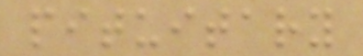pituitary
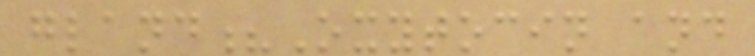gland?Oxytocin and
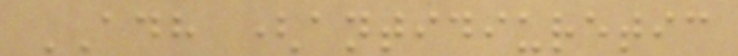ADH (antidiuretic
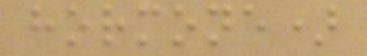hormone)
